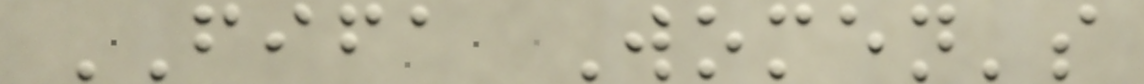FIFA Women's
